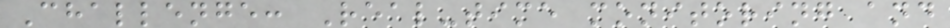Challenge: Real-time monitoring and
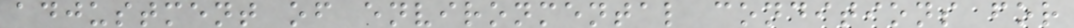adjustment of environmental conditions for
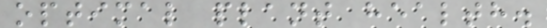optimal plant health.
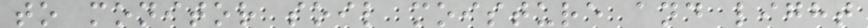to monitor soil moisture and light
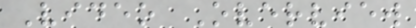Video Overview
